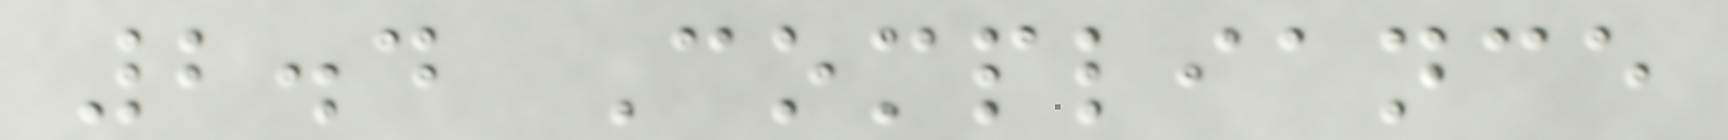2.4 Compliance
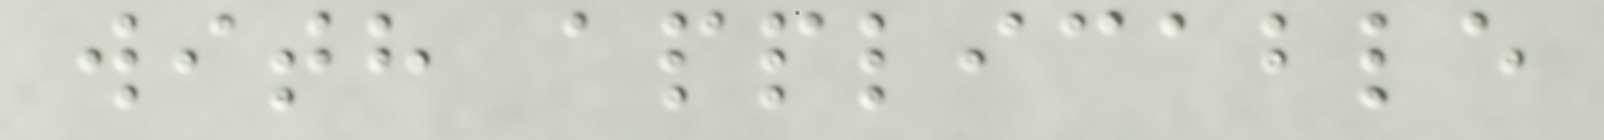with applicable
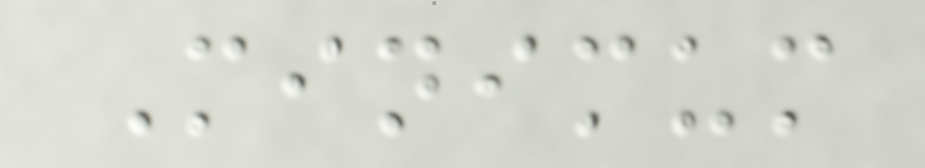Minimum
